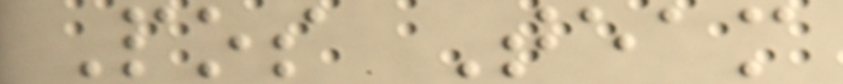Pos Team
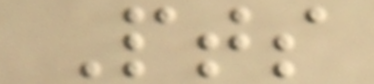Pts
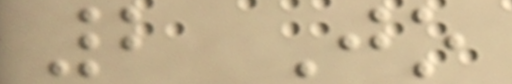2 Jo
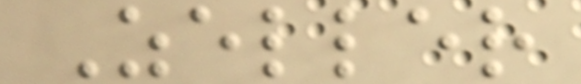Zeller
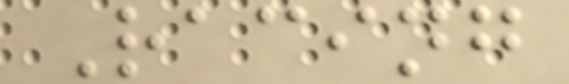Racing
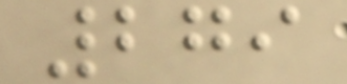279
